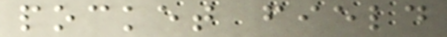pocket field
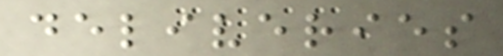deliveries
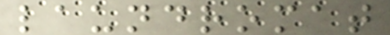laundromat
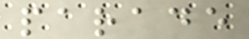parade
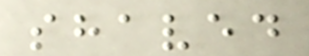shaved
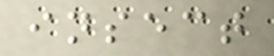insect
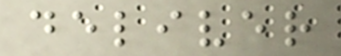deliver
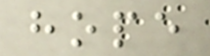hope
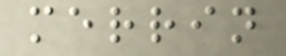merrin
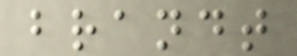brandt
